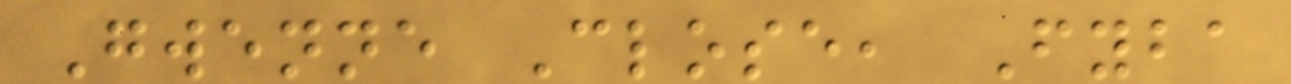Gwenne Close, Fyba
